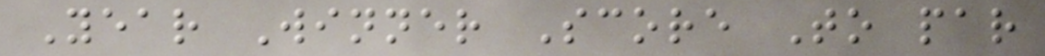Year Winner Score To par
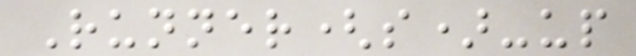Runner(s)-up
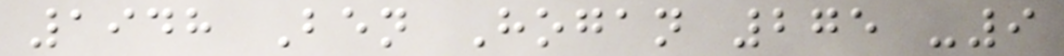1948 Ben Hogan 275 -9
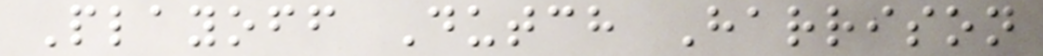Playoff Dutch Harrison
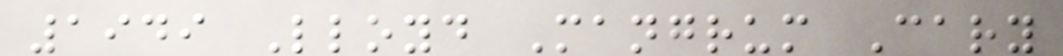1949 Lloyd Mangrum Cary
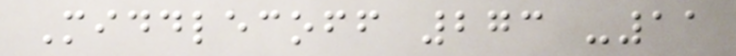Middlecoff 273 -11
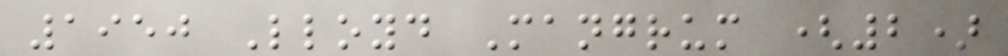1950 Lloyd Mangrum (2)
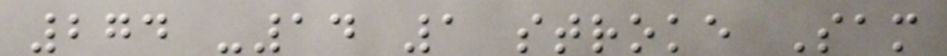274 -14 1 stroke Sam
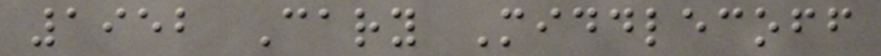1952 Cary Middlecoff
